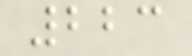223
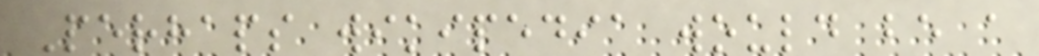Perhaps wikipedia would be a
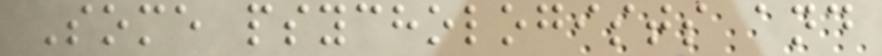Some psychologists and
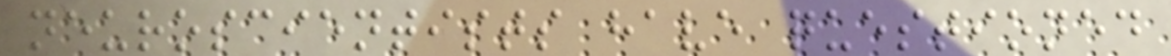neuroscientists have questioned
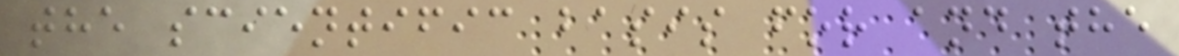the scientific basis for and the
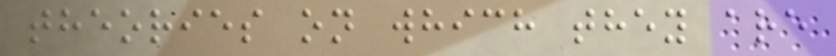theories on which they are
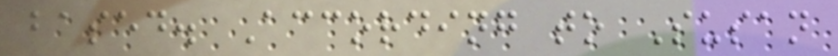based. According to Susan
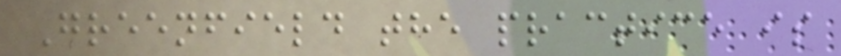Greenfield the practice is
